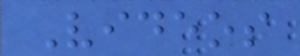Videos
